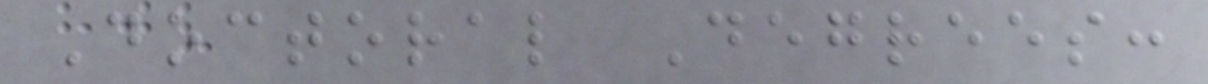Doctoral Degrees:
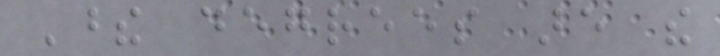These degrees are the
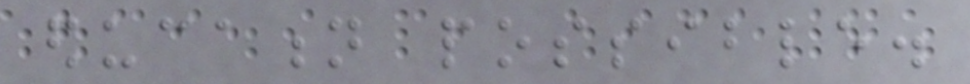education possible.
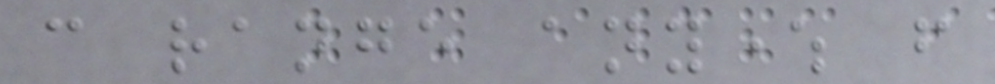can range anywhere from
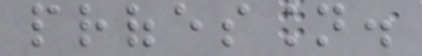profession.
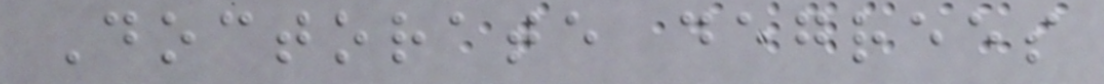Doctorate degrees
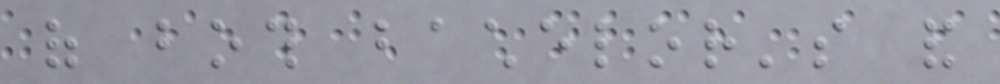of both bachelor's and
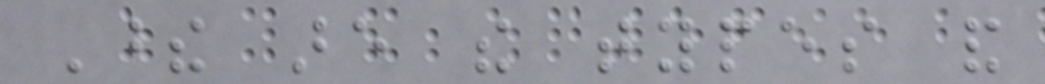These are the types and
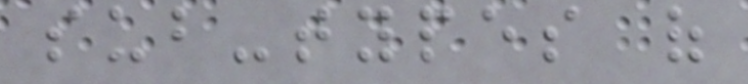sub-types of
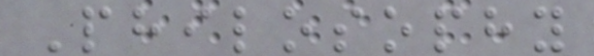Philosophy
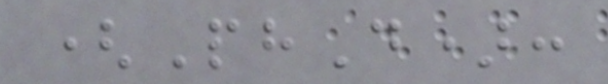(PhD):
